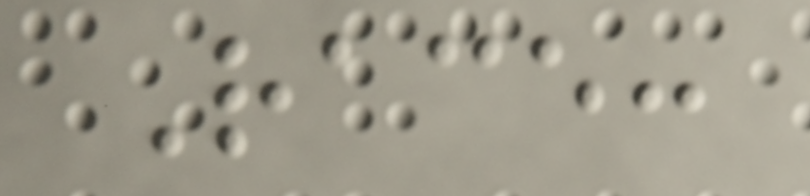Race:
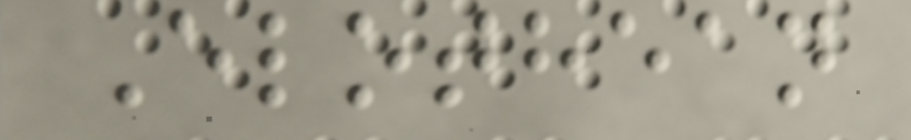Elothean
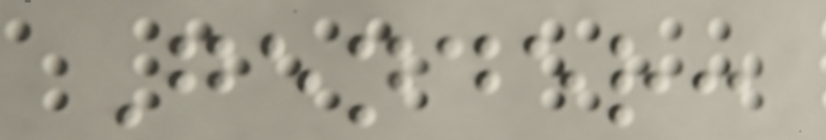Gender:
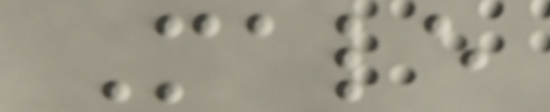Male
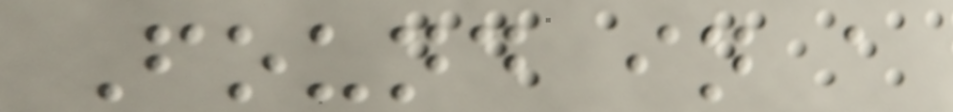Found in a
